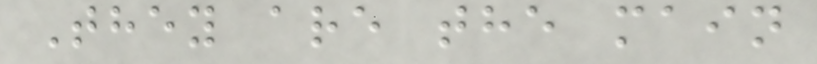They are the main
